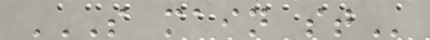S MAIN ST
